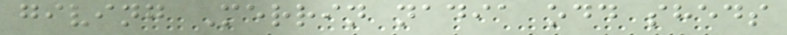giving Merrin nadia odd sheds
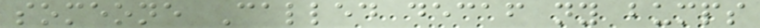someone Called decaf ny bumps
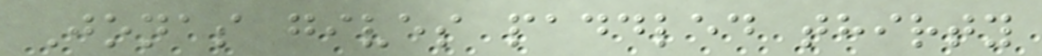Jonas gives paddled thirty
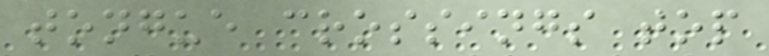tongue crossings top
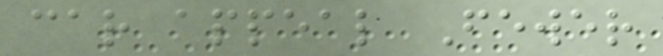car appeal Fewer
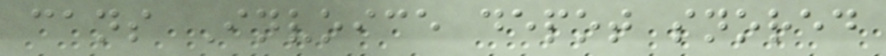cans Invoice depot snored
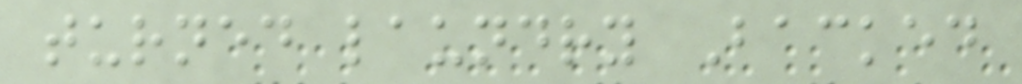turned laundry Backed
